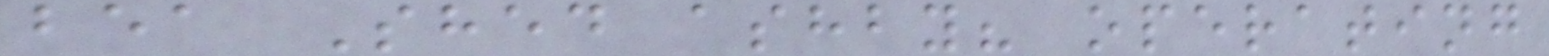bea Shed ashby? operating
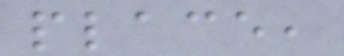place,
